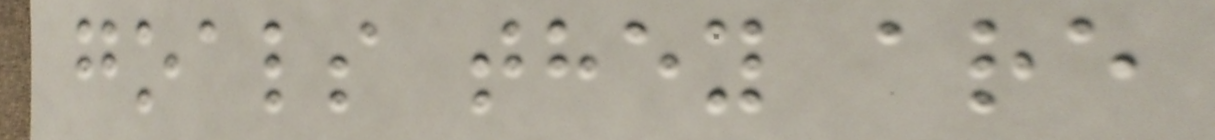goals they are
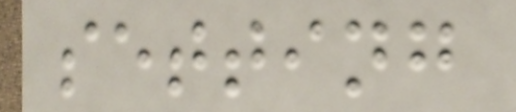setting
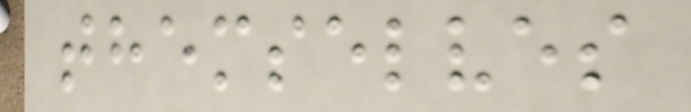themselves
